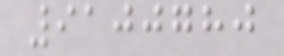9100780
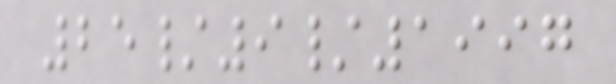25/9/1997
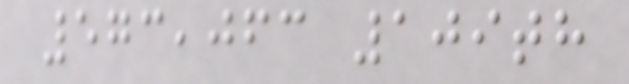573,063 109th
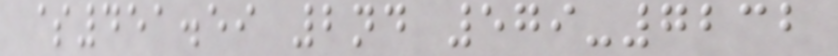$451.59 2nd 579-7232
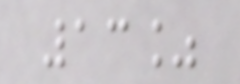13%
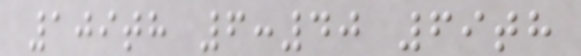109th 6:40 69th
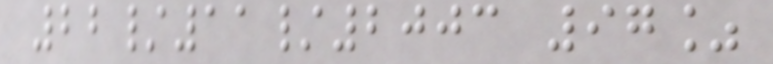22/11/2003 97%
